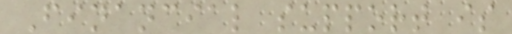Financial support is
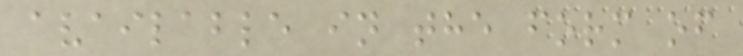available in the form of
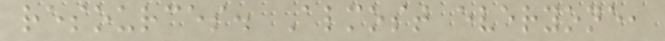resources. Almost everyone,
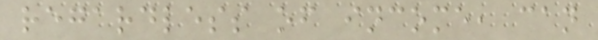regardless of income, can
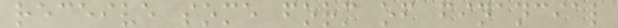receive some form of financial
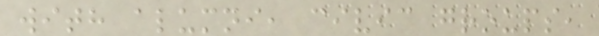with alumni, civic groups,
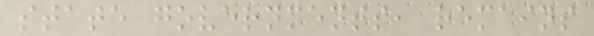state governments, remains
